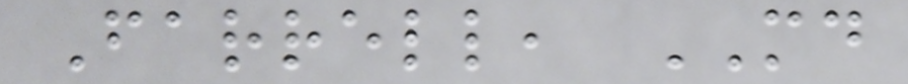Farrell, MD
